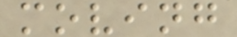moving
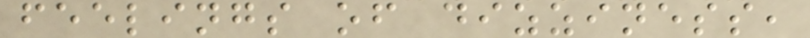feelings of dizziness,
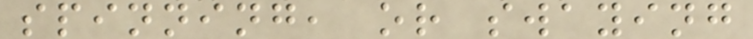spinning, or swaying
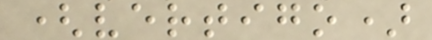(vertigo)
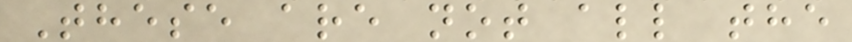These are not all the
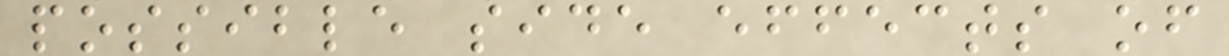possible side effects of
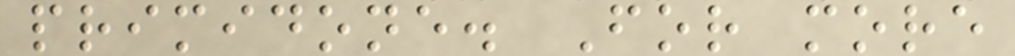primidone. For more
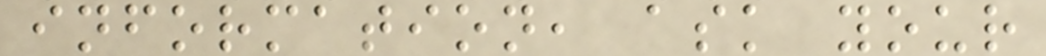information, ask your
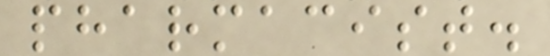pharmacist.
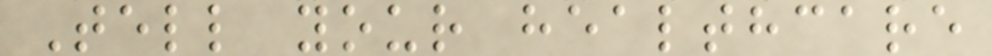Tell your healthcare
